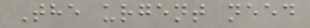The urgent need
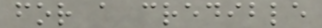for a credible
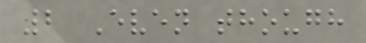2 Even though
